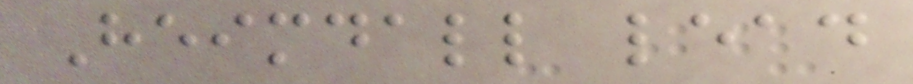Heimdall lead
